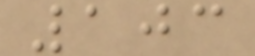103
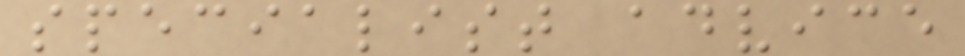specialist advice
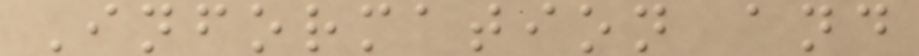Information and
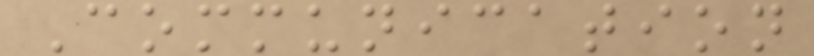Communication
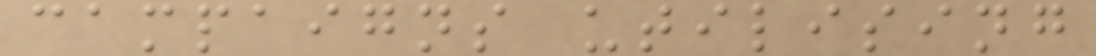campaigns utilising
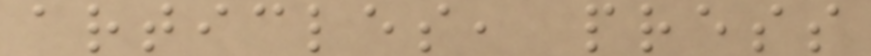articles, press
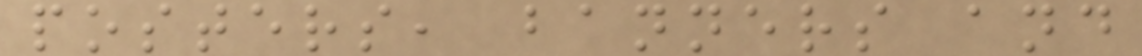posters, banners and
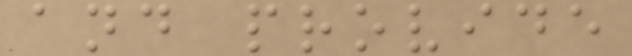and provide
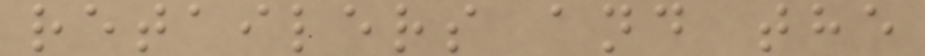retailers and the
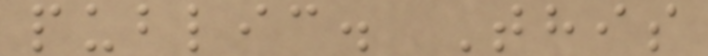public. This
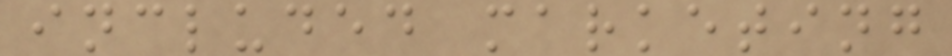included marketing
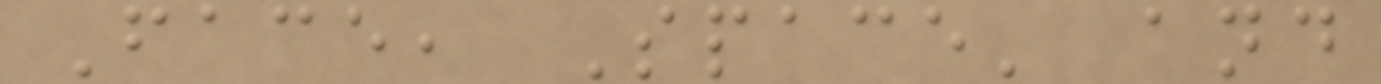Face, Space' and
